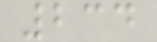234
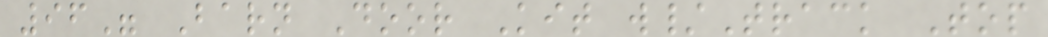96" Barn Door Kit w/Track Top
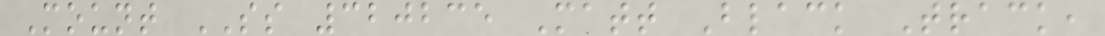Mount SS 320235 Matt Black Track,
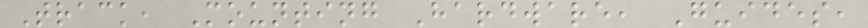Track, Mounting Hardware, Guides,
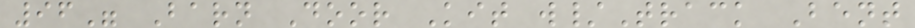96" Barn Door Kit w/Track Bent
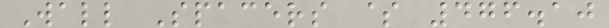Wall Spacers $ 476.10
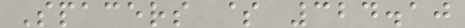Spacers $ 324.10
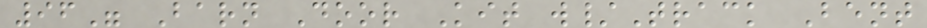96" Barn Door Kit w/Track Bent
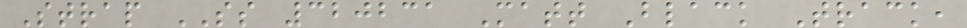Strap SS 320231 Matt Black Track,
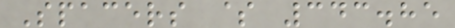Spacers $ 343.85
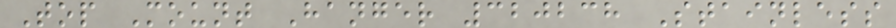Top Mount Hanger 320238 Stainless
